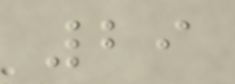29
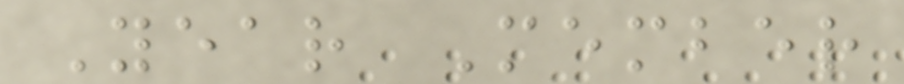Year Member
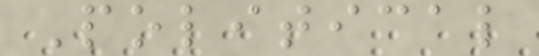Political
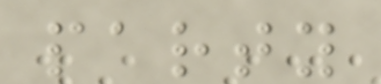party
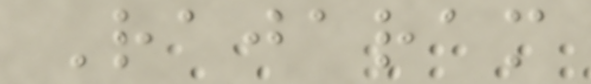Rajaram
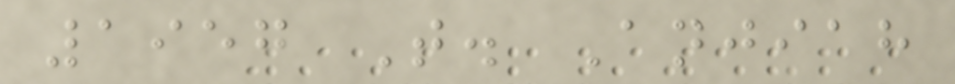1957 T. Anjiah
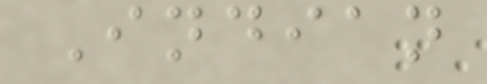Indian
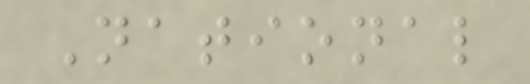National
